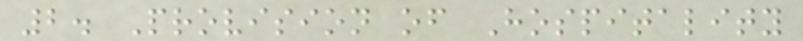2. Provision of Hospitality
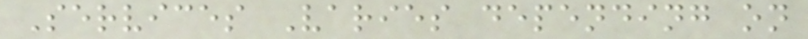Services Varies depending on
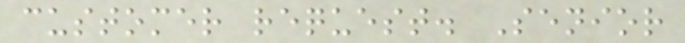customer request. Senior
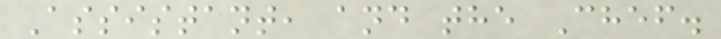Assistant, and the Chef.
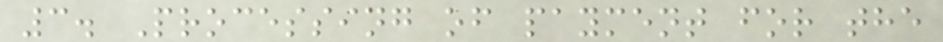3. Processing of payment for the
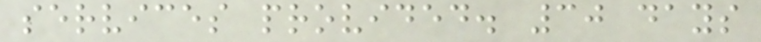services provided. 30 days
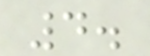4.
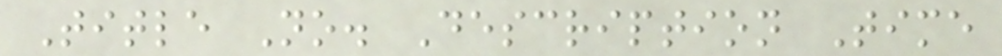Title No. Description Time
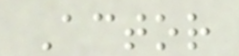Actor
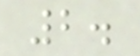2.
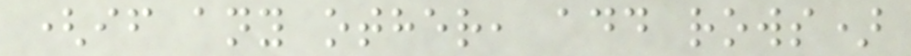(if any other, add rows)
